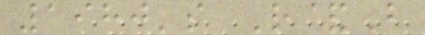1980's R&B
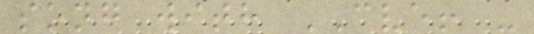song with CVE! -
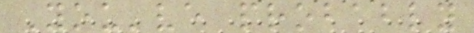You've probably
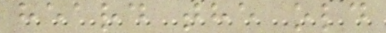heard the old
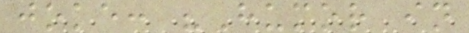joke: "Humor in
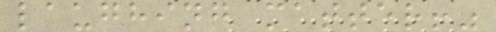laughing matter!"
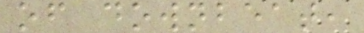of downbeat,
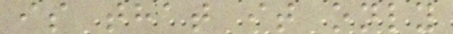is that it only
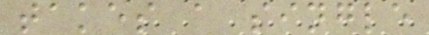takes a single
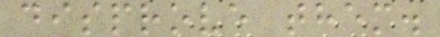disprove them.
